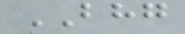BHG
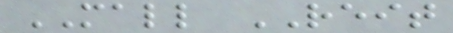MALL REIT
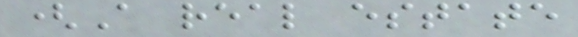(A real estate
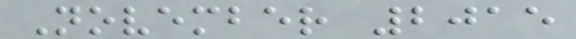November 2015
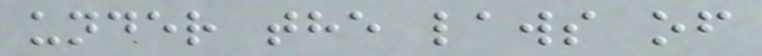under the laws of
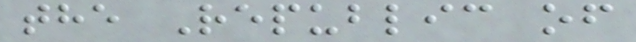the Republic of
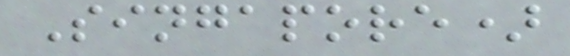Singapore)
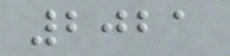2021
